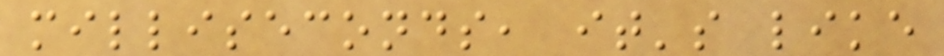milliseconds, it's like
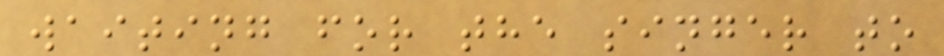waiting for the singer to
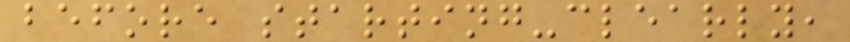before starting-clearly,
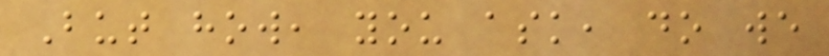But how, you ask, do we
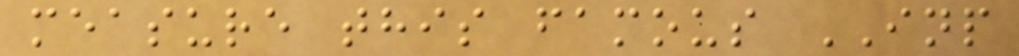measure this famous INP
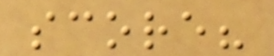score?
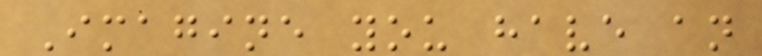Imagine you have an
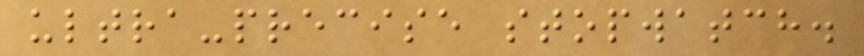ultra-precise stopwatch.
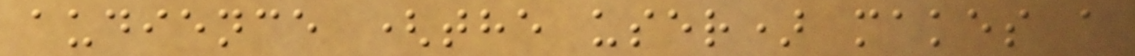audience (the user) makes a
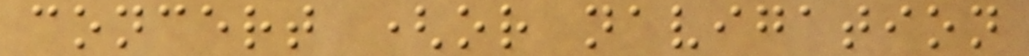concert (or navigation
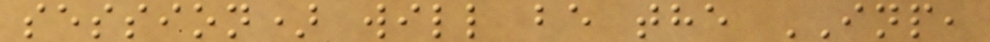session) will be the INP,
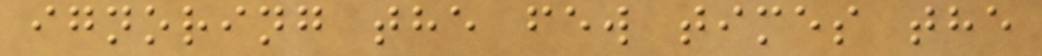ignoring the few times the
